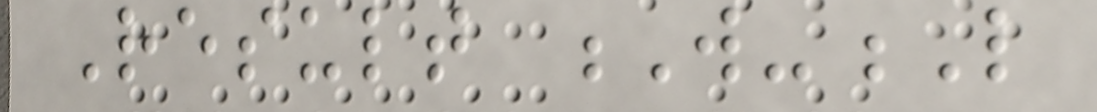Result W-L
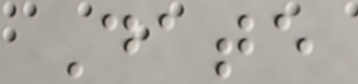Date
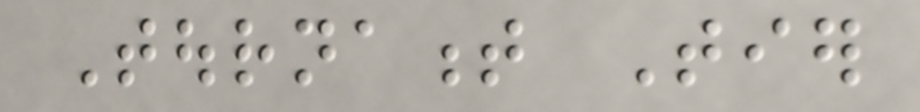Tournament Tier
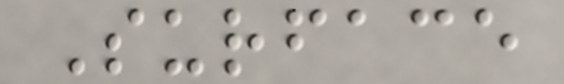Surface
